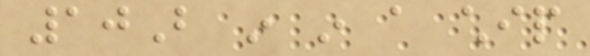10B in in a chip
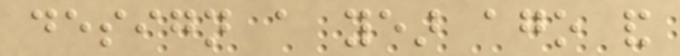design a year ago and
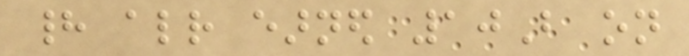had already earned 10B on
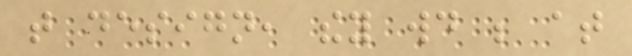that design, they would be at
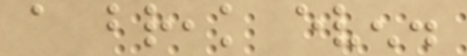a break even.
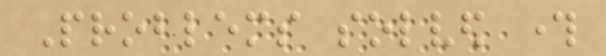Problems solved through
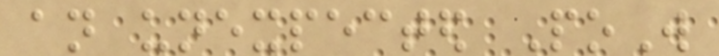an unexpected PoW
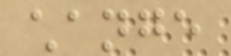change
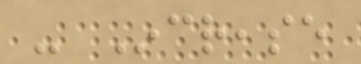- Increase
